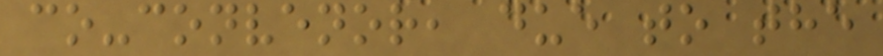co-convenor, due to the
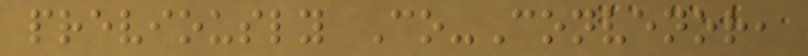previously Co-Convenor,
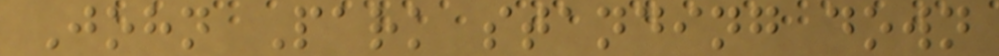John Park standing down
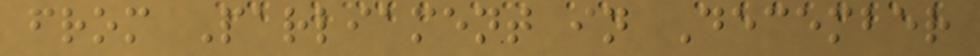from Parliament in December
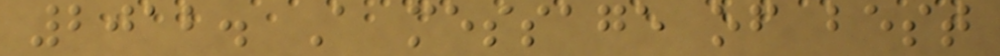2012. A message of best
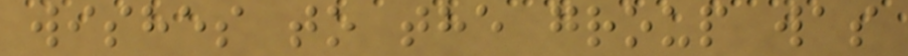wishes to the group was
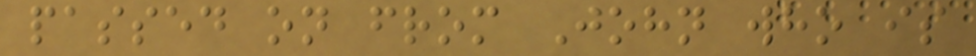passed on from John who is
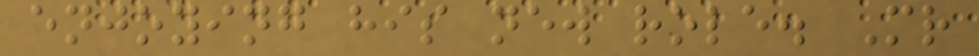enjoying his new role. Mr
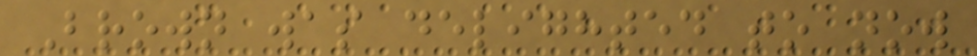Brown was delighted to now
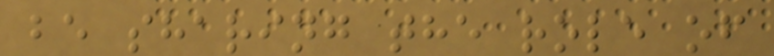be sharing the role of
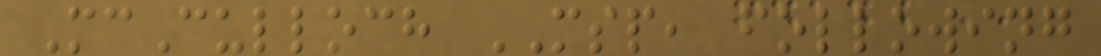McCulloch MSP, following
